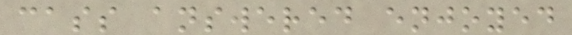cass answered enjoyed
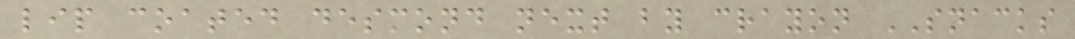lip coated desmond next by crayon SNACKS
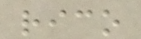rico
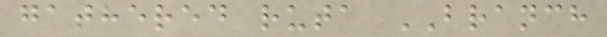gathered ruta BRANCH
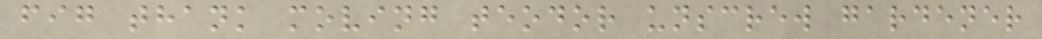fig thank moving teodor unscrew gardener
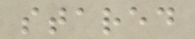stared
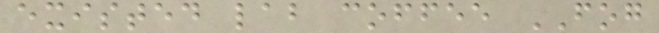existed lab coffee FOG
